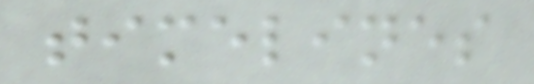timelines
